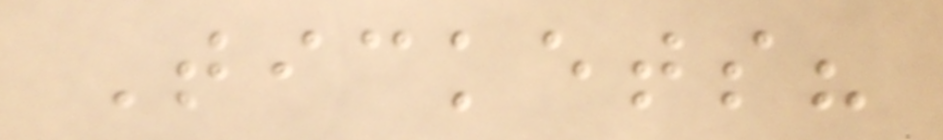Tickets?
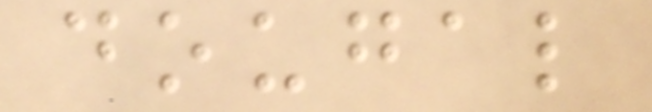dougal
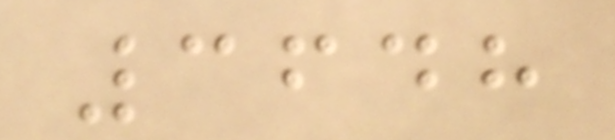3648
